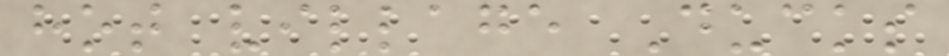hot village Ducks
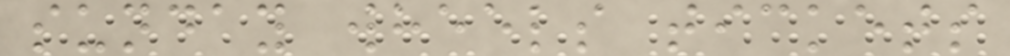sunday wheels tickets
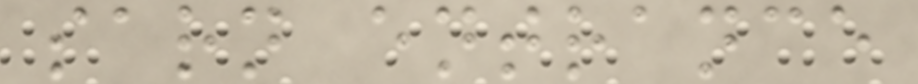sarn entrance
